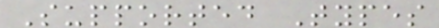Supported Types
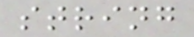string
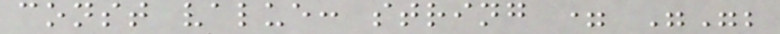const value: string = "";
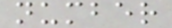number
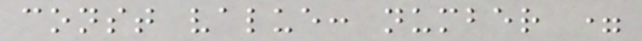const value: number =
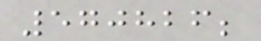570826;
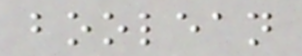boolean
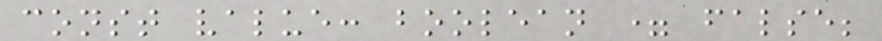const value: boolean = false;
